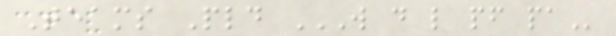Teams Pld W D L PF PA
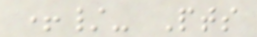+/- Pts
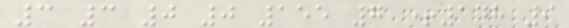3 3 0 0 155 7 +148 9
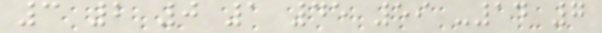3 2 0 1 45 59 -14 7
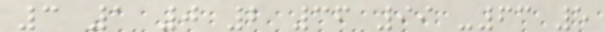3 1 0 2 36 99 -63 5
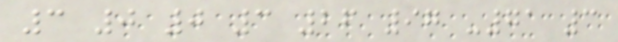3 0 0 3 26 97 -71 3
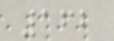162
